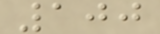100
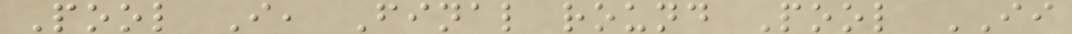Pool I, Final round Pool II
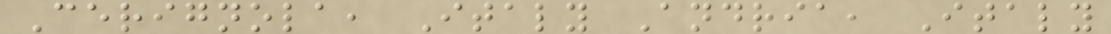Cerignola, Italy Andria, Italy
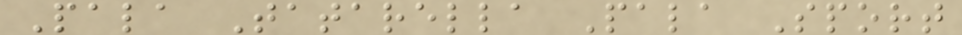Pala Tatarella Pala Sport
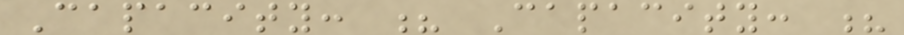Capacity: ? Capacity: ?
